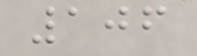106
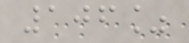106%
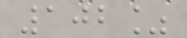102%
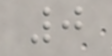0
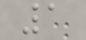1
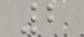2
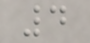4
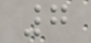7
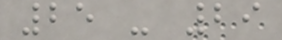25 - 29
